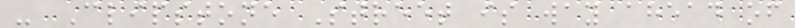- Clipstone Street is way ahead of
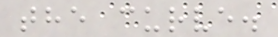the curve.
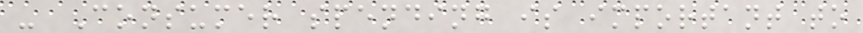- Consumer spending is important to
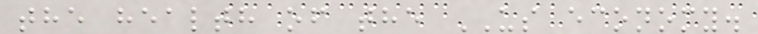the health of the US economy.
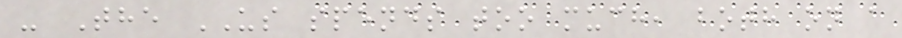- The US spends too much, both on a
